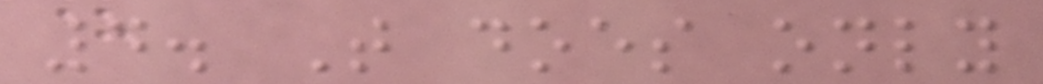4. That does only
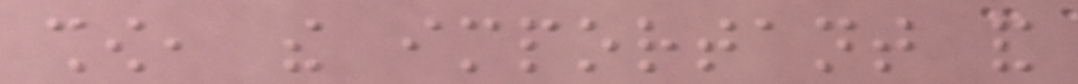show, the important and
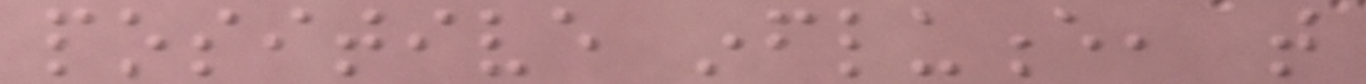positive influence, that
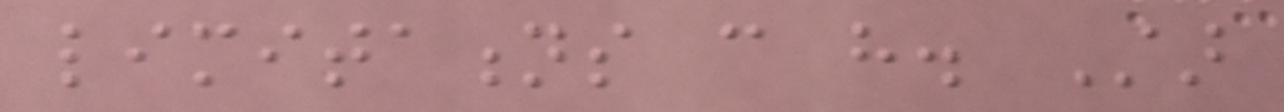limitations can have. Star
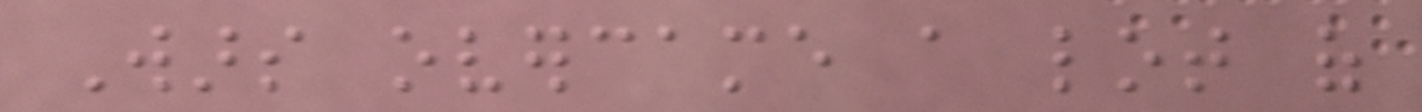Wars overcame a lot of
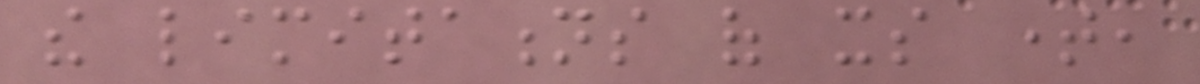the limitations of its time,
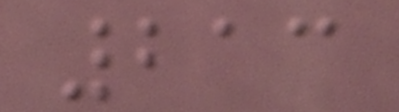213
